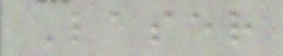Laser
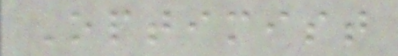Optimist
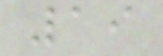19
